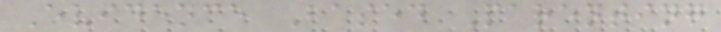Evidence Based Parenting
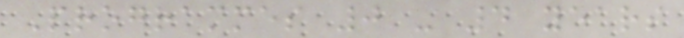Programmes 0 - 4 years
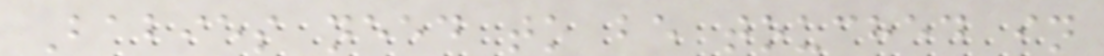Babies need to be touched in
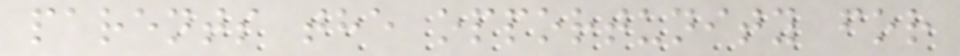parents the opportunity for
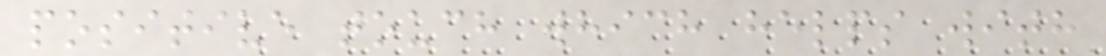positive touch which helps with
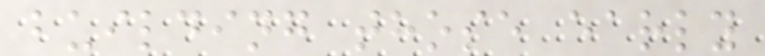building those early
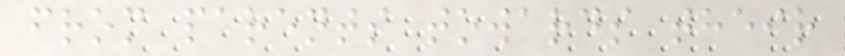from parents towards their
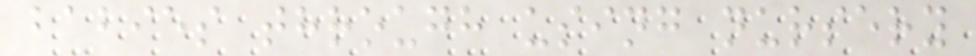babies through using nursery
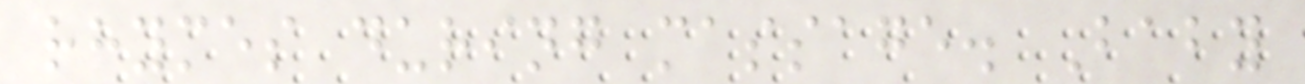rhymes during massage. Baby
